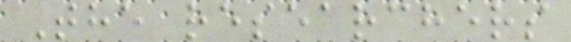The researchers
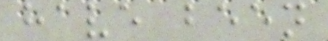have been
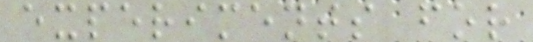experiments for
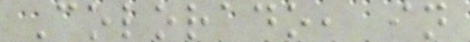Colorado, in
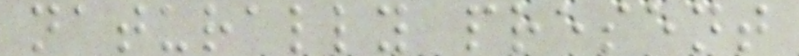naturally present
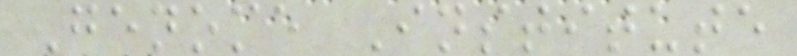Genome Institute
